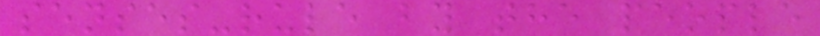senses-rule by the people
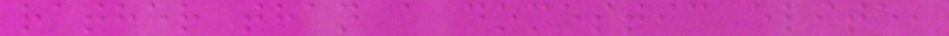rather than a domestic elite,
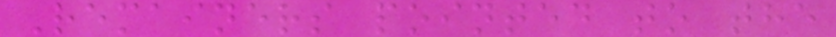Remainers pointed to the
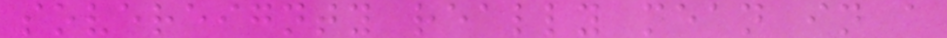sovereignty really mean in a
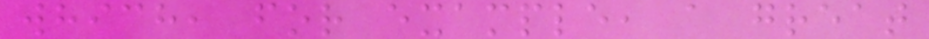which, for example, a great
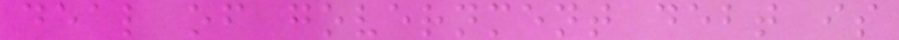deal of government debt is
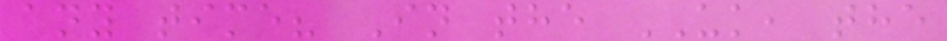any time? In the UK, the
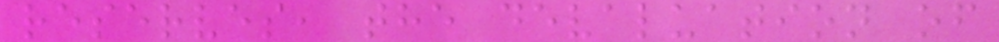reserves, the devaluation of
